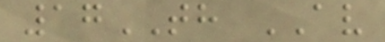17TH AV
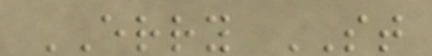ERRY ST
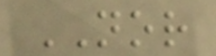NOR
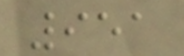951
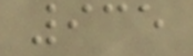935
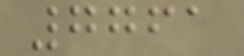7761
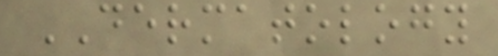DERMATOLOGY
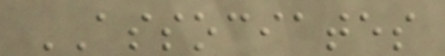ASSOCIATES
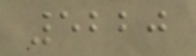5220
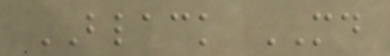BLACK MD
